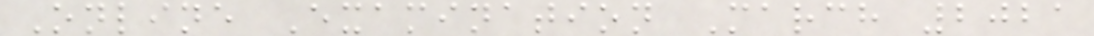Online Examination March 2021
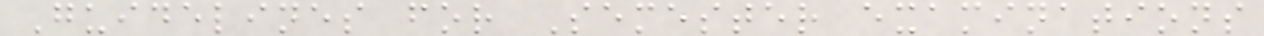Guidelines for Semester examinations
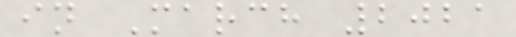in March 2021
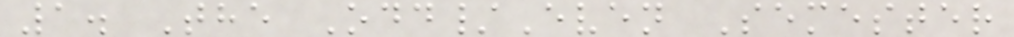1. The Odd/Even Semester
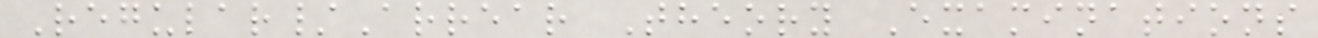Regular/Arrear Theory Examinations
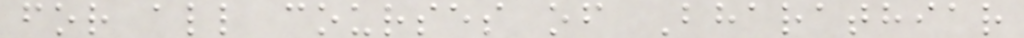for all courses of Bharathiar
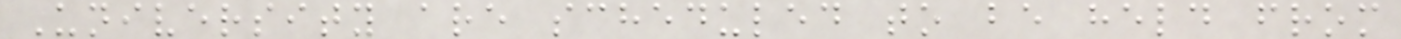University are scheduled to be held from
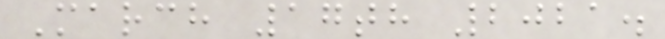March 17th 2021.
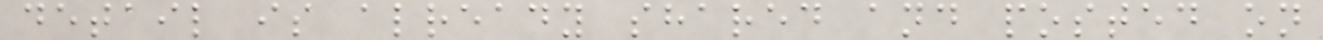detail is already shared and posted on
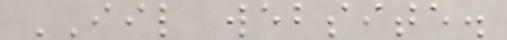IIL website.
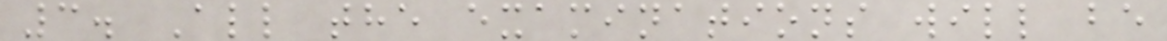3. All the examinations will be
